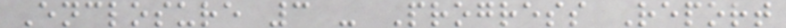Enclosure 3 - Progress Report
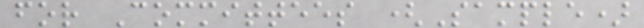for Committees (Sample)
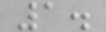1.
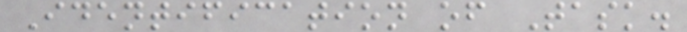Identification of Task.
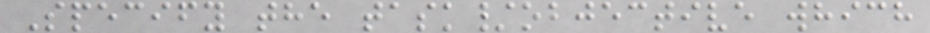Specify the task/objective which
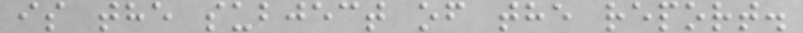is the subject of the report.
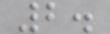2.
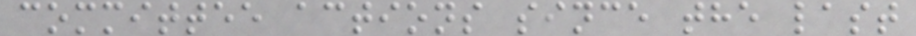committee actions since the last
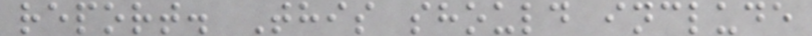report. This should include
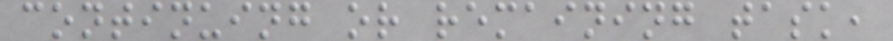continuing or remaining task,
